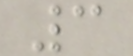3
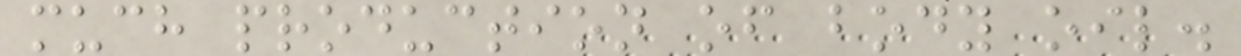much production of body oil.
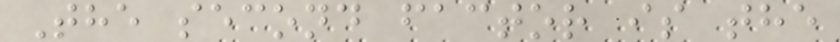The second factor is the
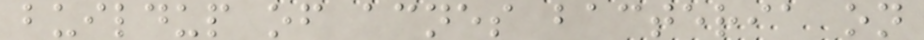buildup of acnes bacteria on
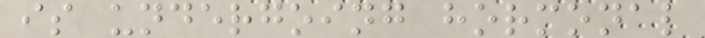is undergoing hormonal
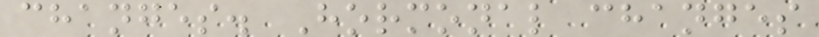changes. Hormonal changes
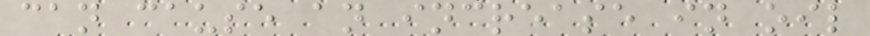can cause an increase in oil
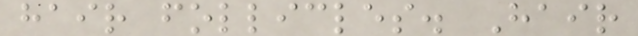hair follicles. Hair
